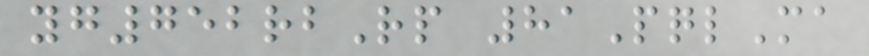yg752rbRp 81PqlMa
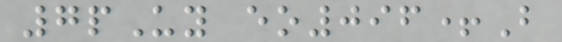7pUy eo096+B
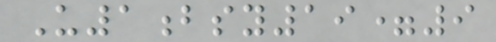U1bsy19=9
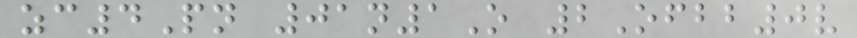zc4Pn 01n1O 2Ofbb0v
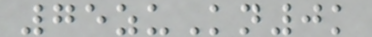75zuKn0k
